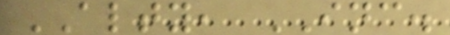ALTY, INC.
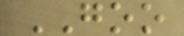GOO
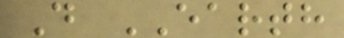D EARTH
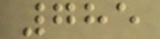785
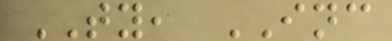TY, INC
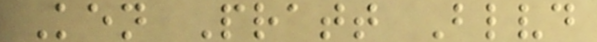Ken Pratt Blvd
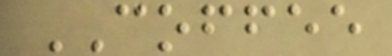COFFEE
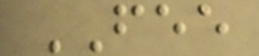FEE
